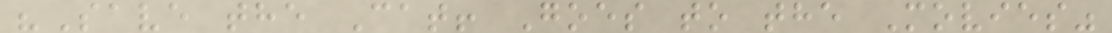"Save the Cat! Goes to the Movies"
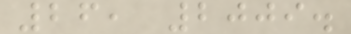26, 2009.
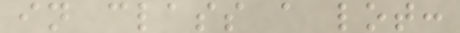in class a lot:
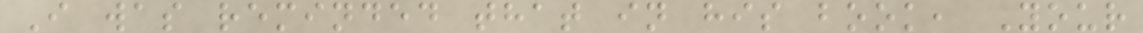I was reminded that in his book, Your
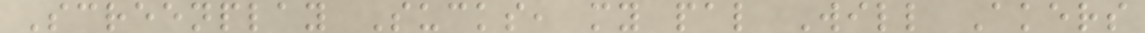Screenplay Sucks, my pal Will Akers
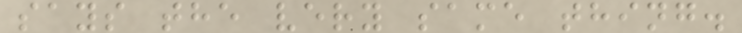says the very same thing.
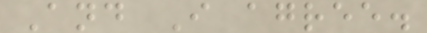And I agree.
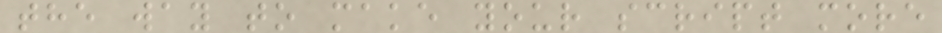the way to make your script more
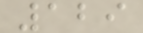129
